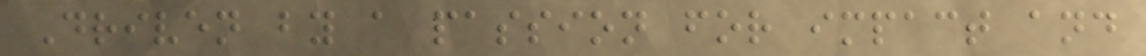Driven by a passion for impact and
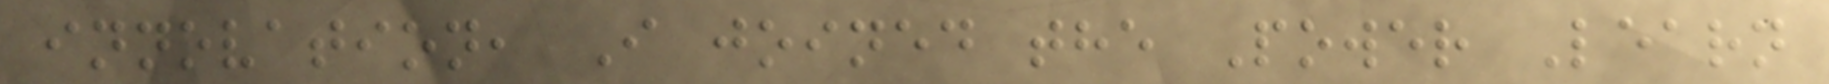innovation, I joined the Power Learn
